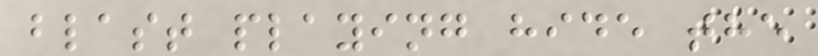blast playing hide the
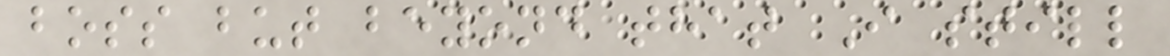boss but beyond that I still
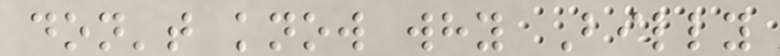don't know why Billy
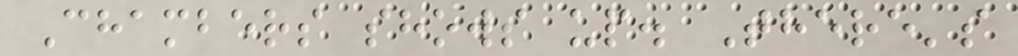Chambers shows up. There's
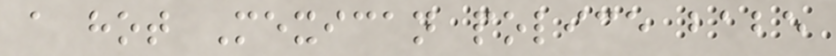a hot Mexican police babe
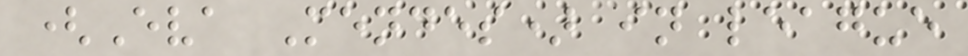(Eva Mendes) in league
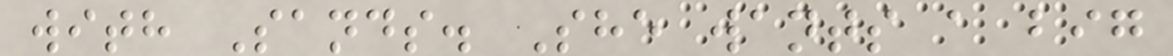with Sands. She wants a big
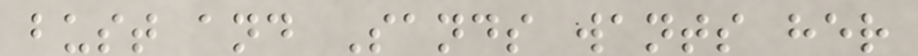bust and Sands wants her
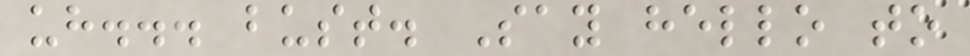uh... bust. Say hello to
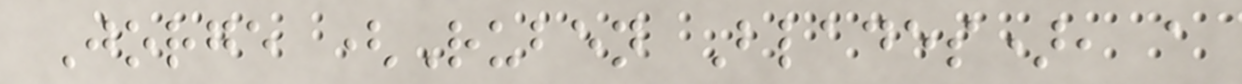Jorge (Ruben Blades), a
